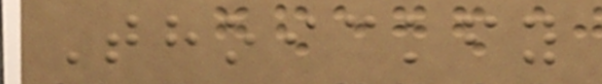Thoickfy
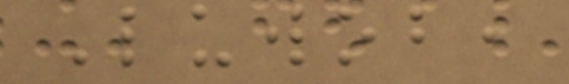Luwob,
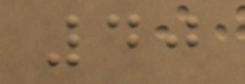40
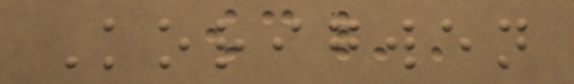Korigwen
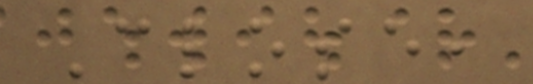Close,
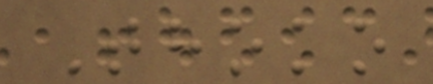Thoko
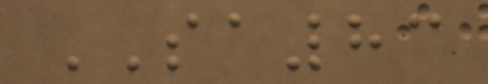SA83
